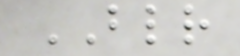BLR
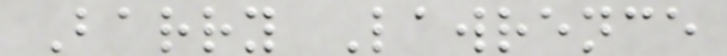Barry Lawrence
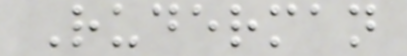Ruderman
